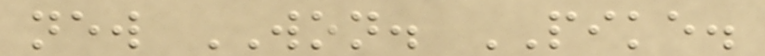new WON. PIKE.
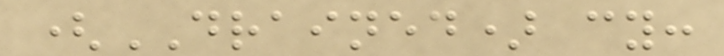(DRAINED) cy:
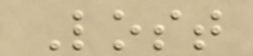Lost
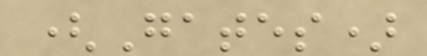(Gates)
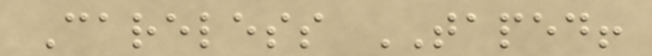Careless TAPED!
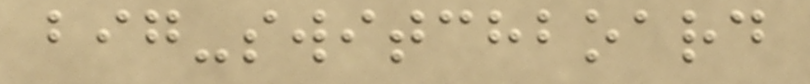big-switchboard
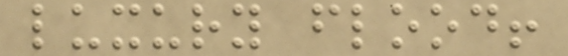luxury flood!
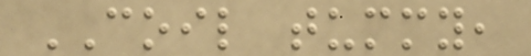COIL tummy,
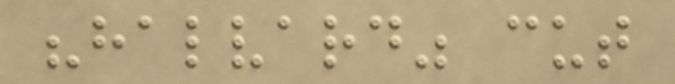"halvard" cut
